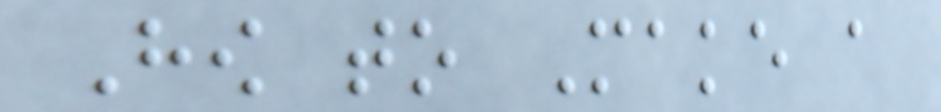How to Make a
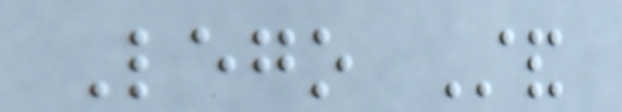Lego Stand
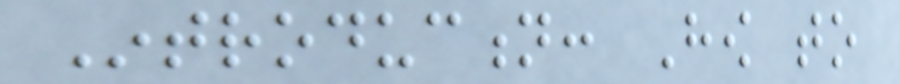Introduction: How to
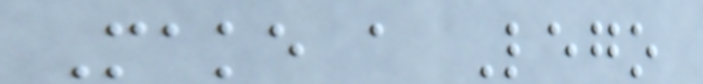Make a Lego
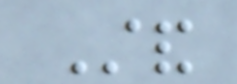Stand
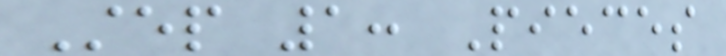Step 1: Pieces
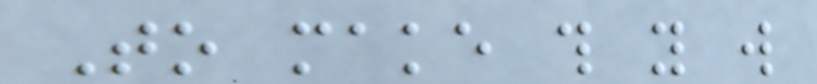To make this you will
